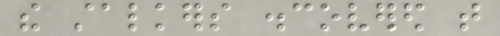the stalkers discovered that
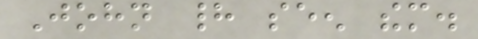John had seen them.
